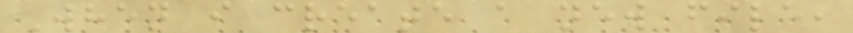When i create a new file,
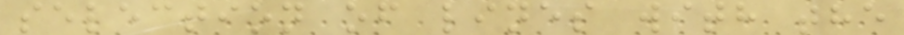selection of lines with the
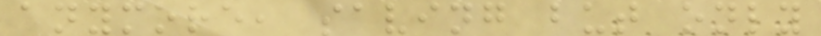anymore, saving but only
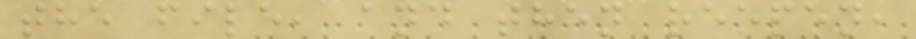the file, and then reopen,
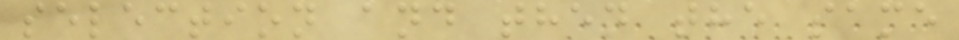selection and then the same
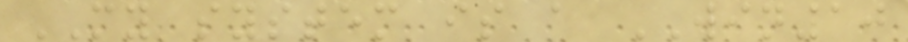MY system is a WIN10
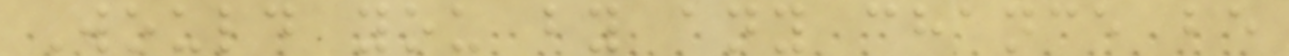Would you by any chance be
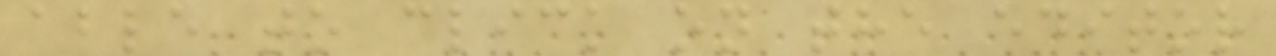able to click on the editor
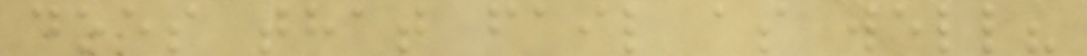does that fail as well?
